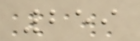259
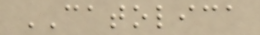CATOLICA
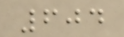604
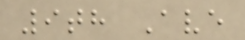9th Ave
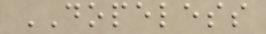DOPELESS
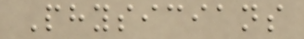Physicians
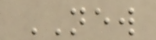NEW
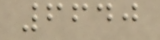6640
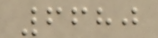6680
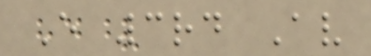E 3rd Av
